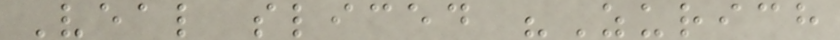Veal sliced "Zurich
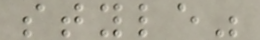style"
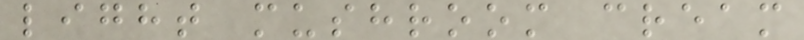light mushroom cream
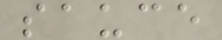sauce
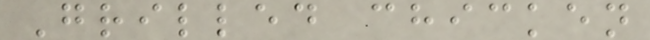Grilled chicken
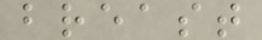breast
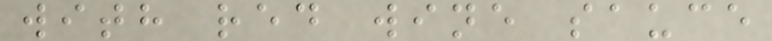with red wine sauce
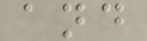and
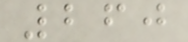260
